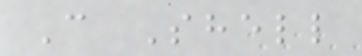C Shell
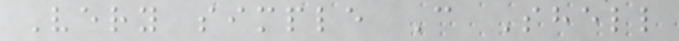Very simple C Shell
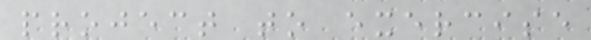project to exercise
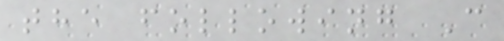the following C
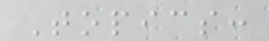Topics:
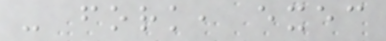- fork, exec
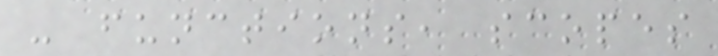- functions, scopes
